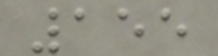155
